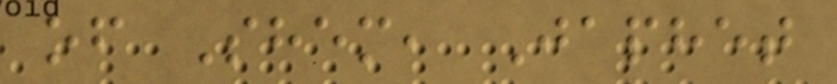of Shem, Japhet
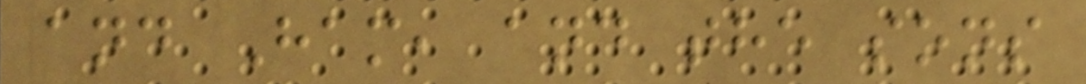and Ham, and the sons
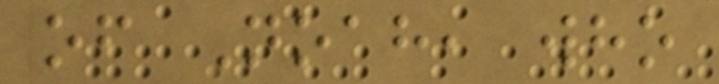of Noah, who
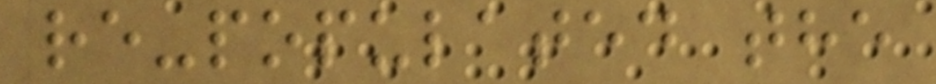re-populated the
